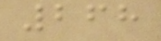268
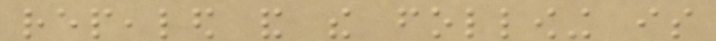repealed and the following is
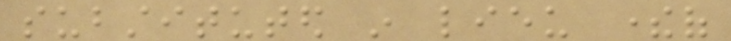substituted in lieu thereof
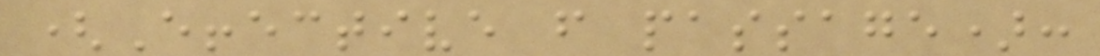(Effective from passage):
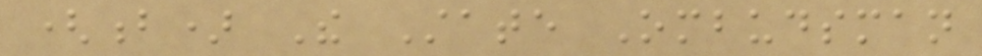(b) The State Ombudsman
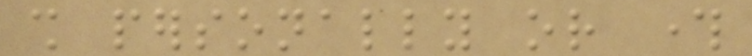shall personally or through
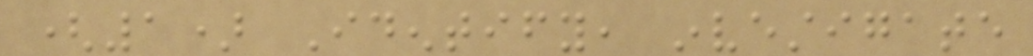(1) Identify, investigate
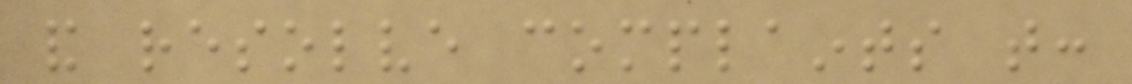and resolve complaints that:
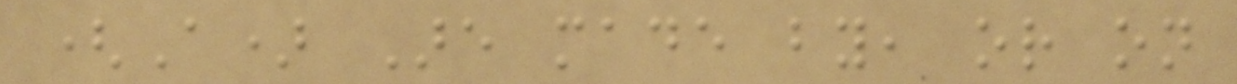(A) Are made by, or on
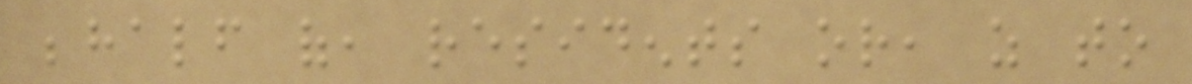behalf of, residents or, as to
